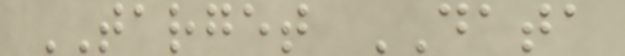TARGET DATA
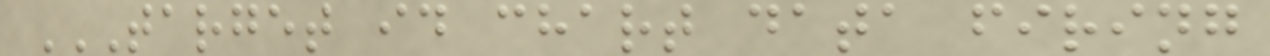TARGET ID CHART DATA FIRING
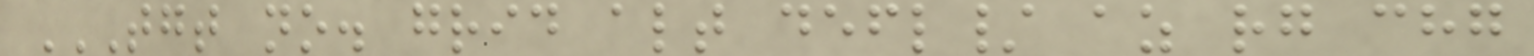TGT NO. GRID ALT DEFL/ AZ RG CHG
